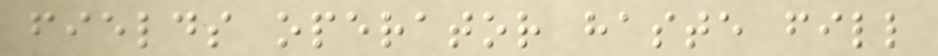fields operator haste fill
